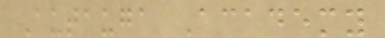Autauga Academy
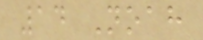14 Noah
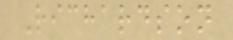Richardson
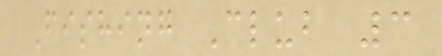Fishing Club 3
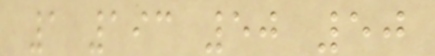1 193 50 50
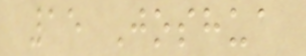15 Joshua
